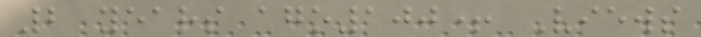2 years ago100+ Views
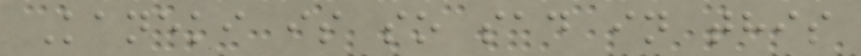Kaneki is so sad in this
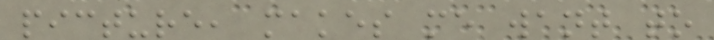picture, makes me want to
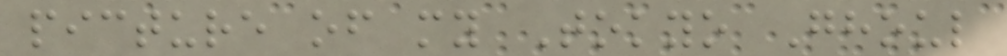picture of my Tokyo Ghoul
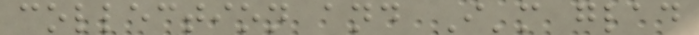collection and I'm glad
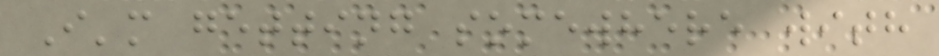I'm getting somewhere with
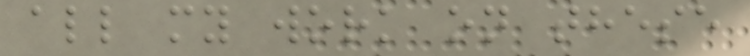all my work on these
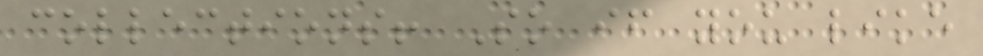collections! So if you like
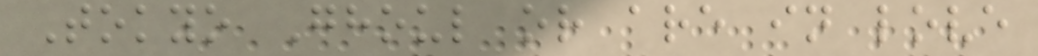Tokyo Ghoul or are in love
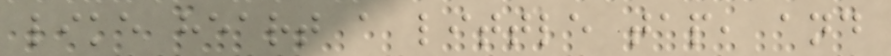like heart a little tap, and
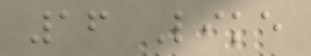16 Like
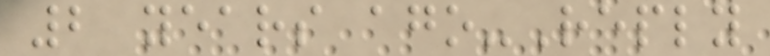2 years ago-Reply
